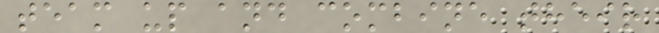team up and combine their
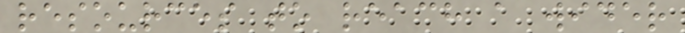resources to reach a wider
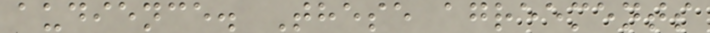audience. These agreements
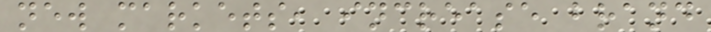new markets, increase brand
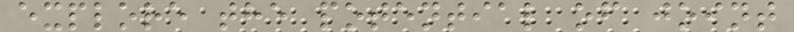explore the potential of joint
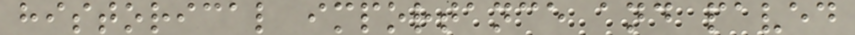historical importance and paved
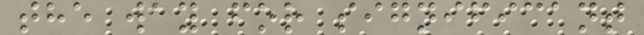the way for significant
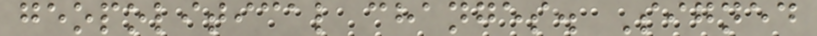geopolitical changes. Signed
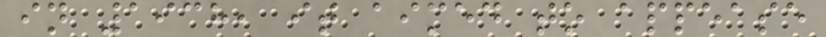in 1938, it aimed to appease
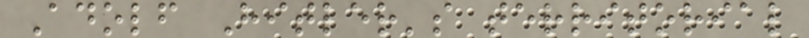Adolf Hitler's territorial
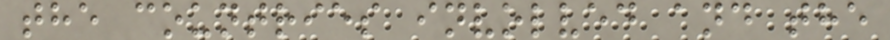the countries involved and the
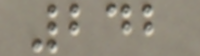242
